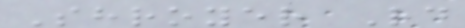Shroyer Rd
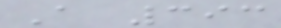A 393
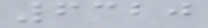6320
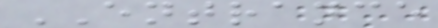ENTRANCE
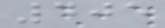405
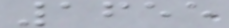1655
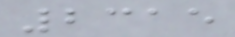2315
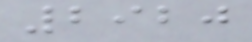2920
